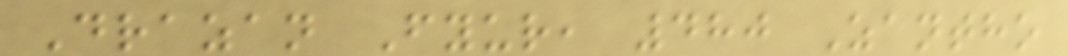Drazan Fyur, 480 Zantho
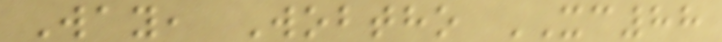Way, Wobtho XC88
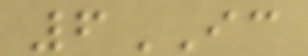6IC
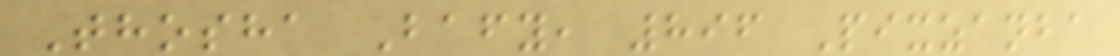Thosha Bafy, 896 Pixzanba
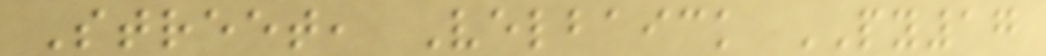Street, Velbaick PY17
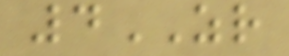4ZR
